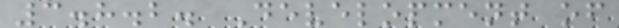3.8.2. Development of
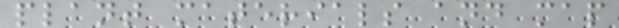plant materials and map
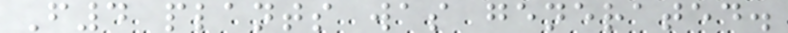F4 plants was generated.
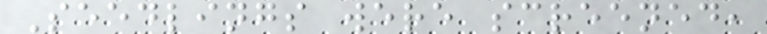Seedlings were screened,
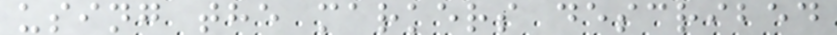using the markers described
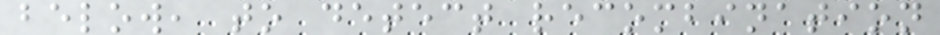below, to detect recombination
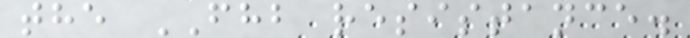the FHB resistance.
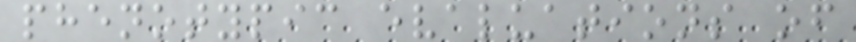phenotypic evaluations of
